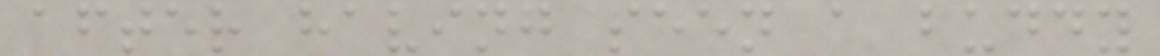after having seen a buddy
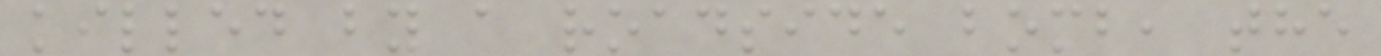killed by a roadside bomb, the
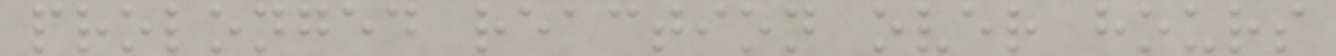prolonged reaction over hours
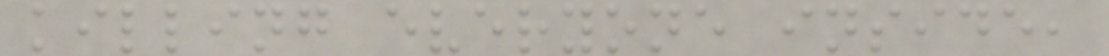killing everyone inside,
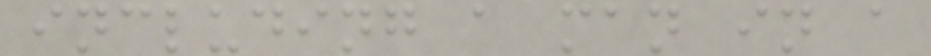including a man in a
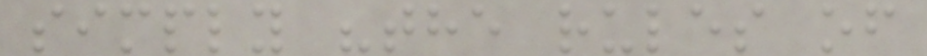simply "the rules of
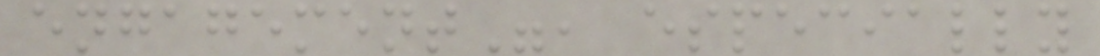engagement", especially
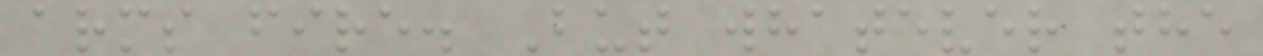arms fire. But whatever the
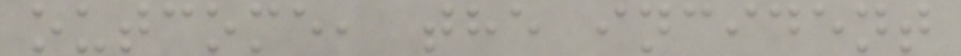outcome, the incident
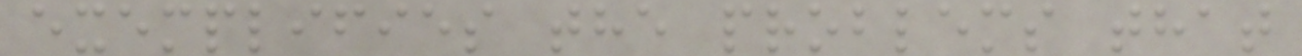exemplifies the problems that
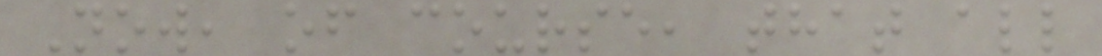Now, of course, that all
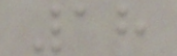18
